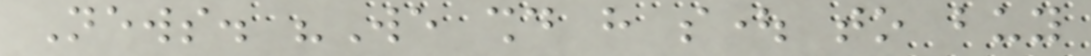News. "We should have sought to buy
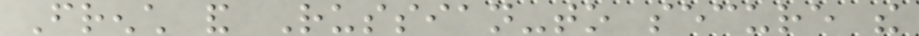French and Russian-to secure the
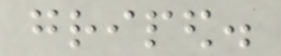griped.
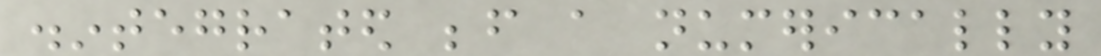disintegrated before a numerically
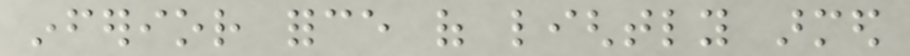inferior force of lightly armed
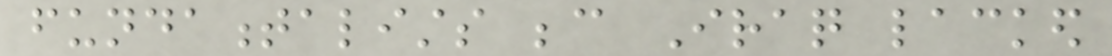fundamentalists because Iraq lacked
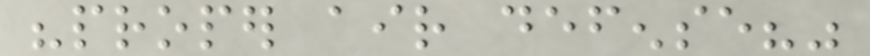"proper air defense?"
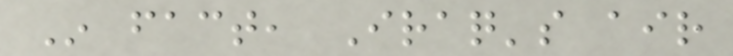In fact, Iraq's air
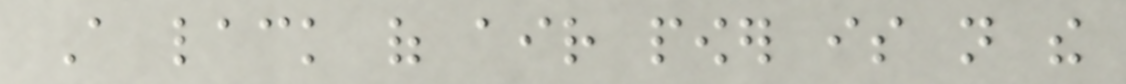A lack of air power is not the
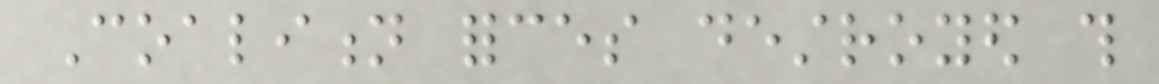Coalition forces destroyed this
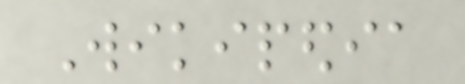Wikipedia
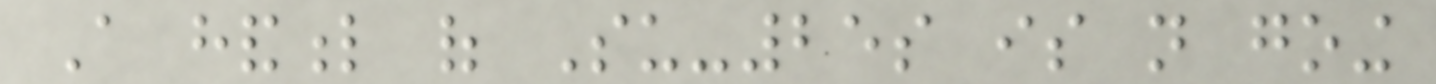A handful of Su-25s is not going
